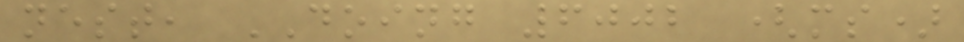nest, DOING 6002 (ms)
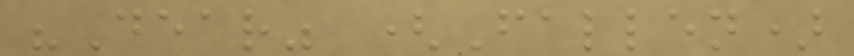"Dear" (Fallen)
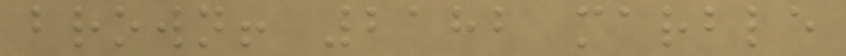brown! 2182 marble
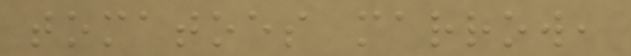tomatoes marrow,
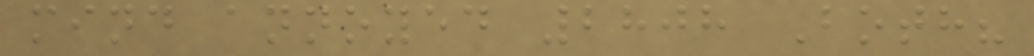mind annoyed 2808 Both?
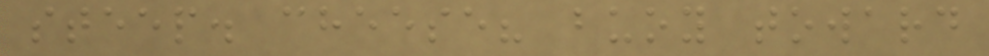steep. cheese? buoy toward
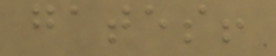gates!
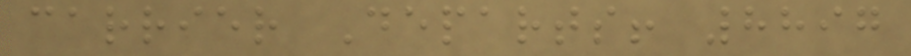carrier Departs! 8897
